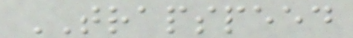TRAPSPEED
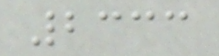2333
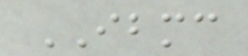IBMC
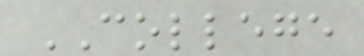COLLEGE
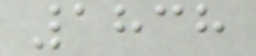1838
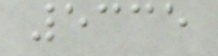5335
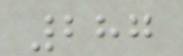287
